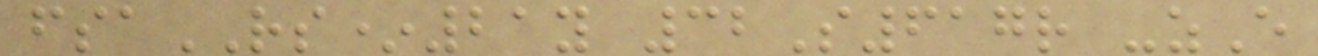fsaRS*21y 32S617r -zE
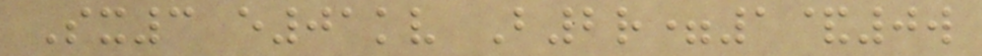Sx3 e01kv B2r=1&0w
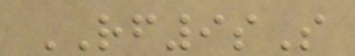RF9sS
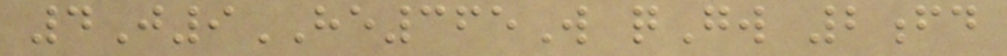4J9HE365W qGw 2fd
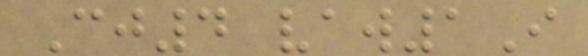Cj4 vaw1I
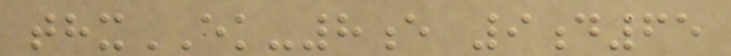thxEK-8e 9d65
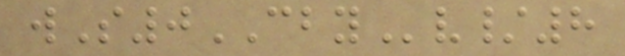wS0CBYv/8
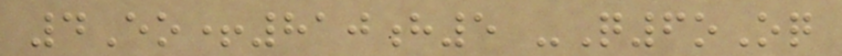4Eo+810h5 -Q6oOq
